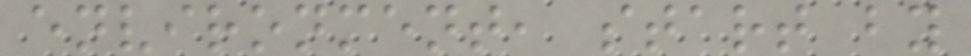environment, start by
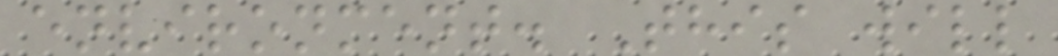environment. This will
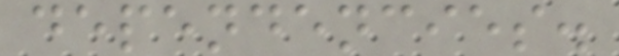dependencies.
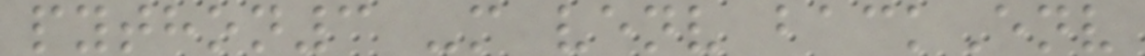python3 -m venv backEnv
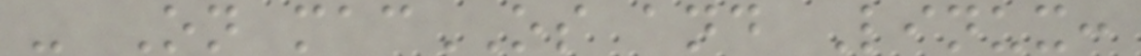- On macOS and Linux:
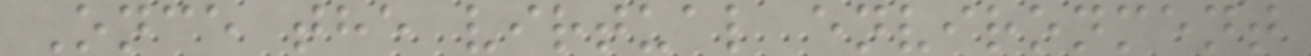Once the virtual environment
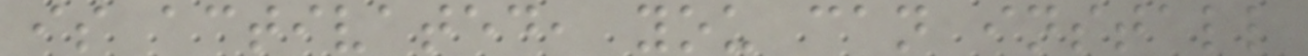is activated, you can install
